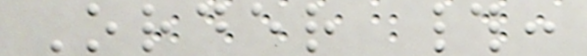Order #:
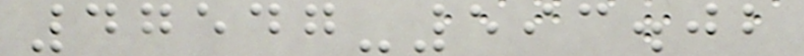47547-593.02
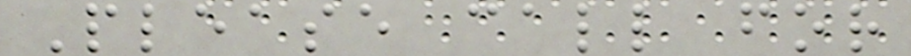Please call for
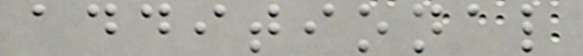additional
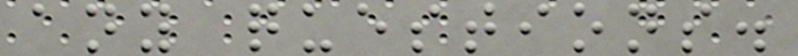any questions.
